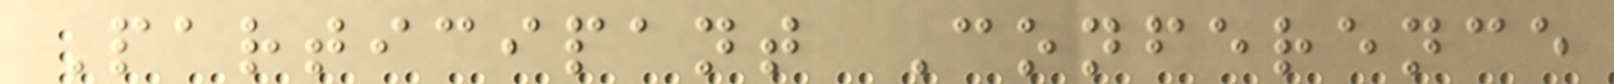Participant Conference
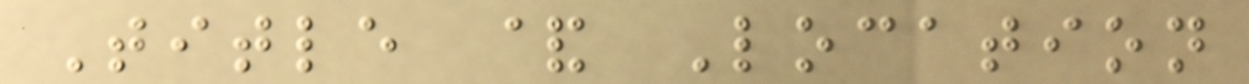Title & Location
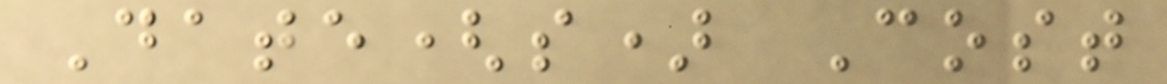Date(s) Cost
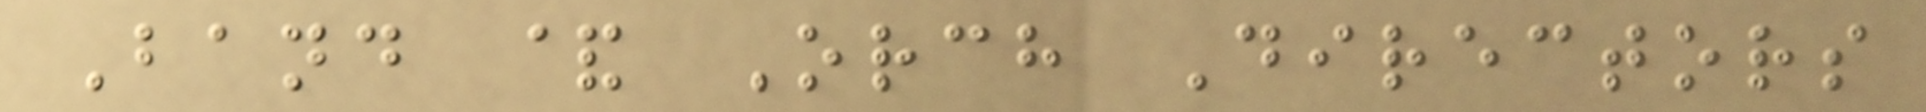Band & Orch Directors
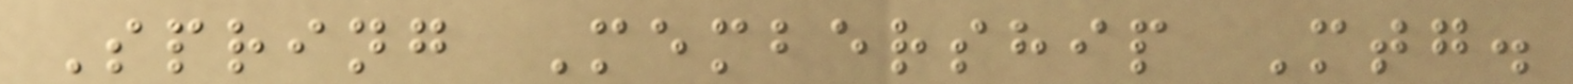Spring Membership Mtg.
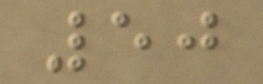50
